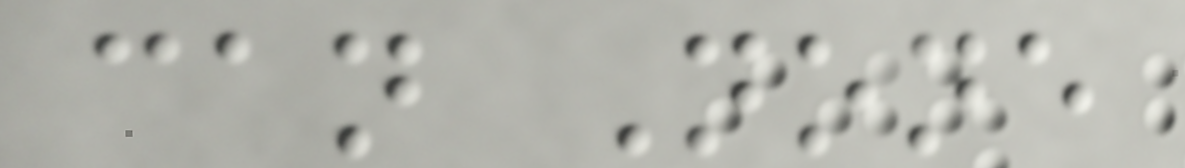can None
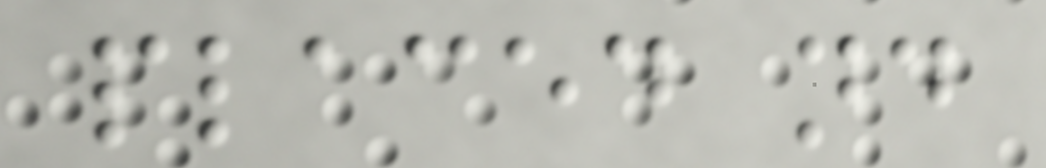placed nd
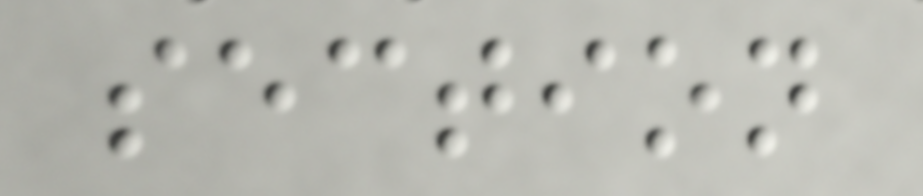section
